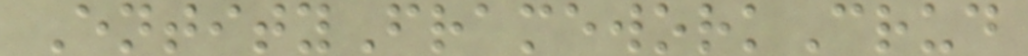EntityFrameworkCrud
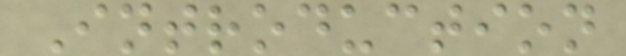Introduction
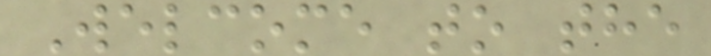Welcome to the
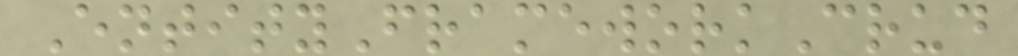EntityFrameworkCrud
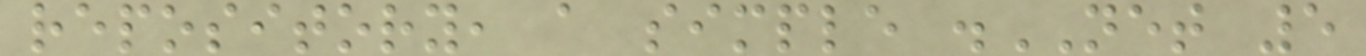repository, a simple .NET 5
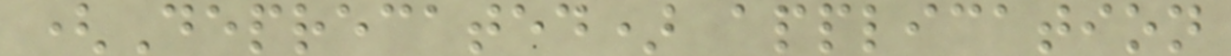(Deprecated) application
